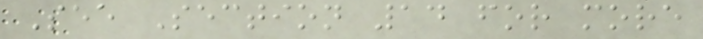See Section 14 for more
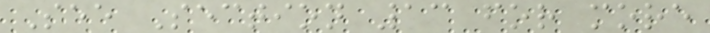See Section 13 for more
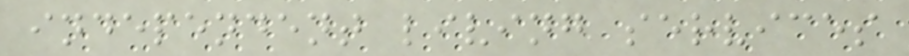independent living services
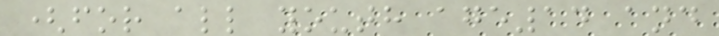(for all youth age14 and
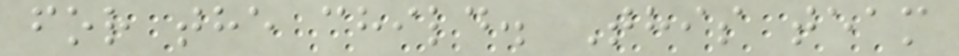for the child. This team
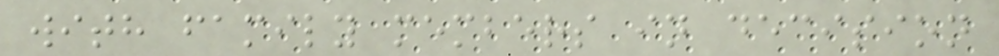with family members in decision
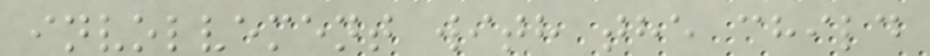involvement with the child
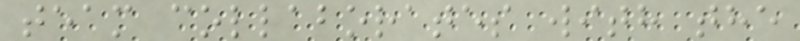team collaborates with the
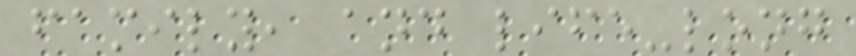family, and life-long
